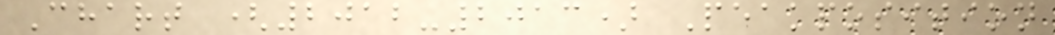Chart (2012-2013) Peakposition
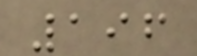196
